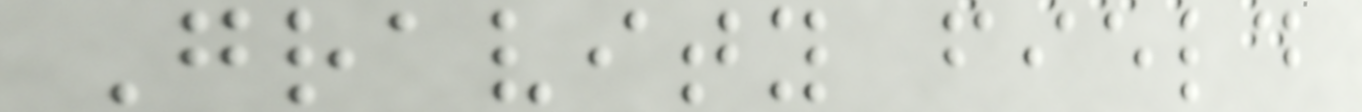Gravity field
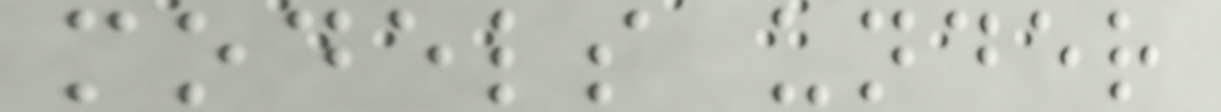models under
